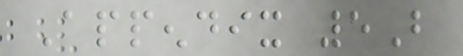Appendix 5B
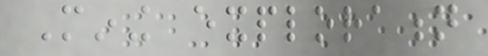Mining exploration
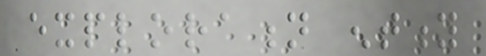exploration entity
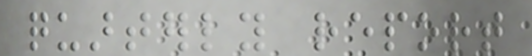quarterly report
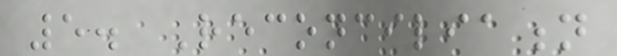5. Reconciliation
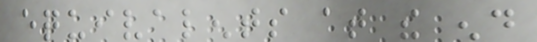equivalents at the end
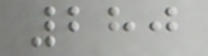280
